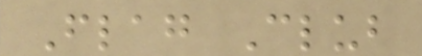Flag Club
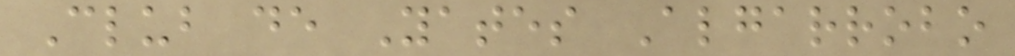Club de Yates Algarrobo
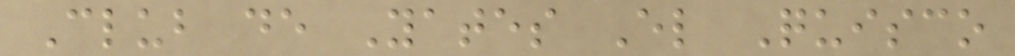Club de Yates El Quisco
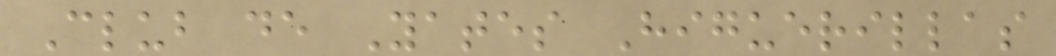Club de Yates Higuerillas
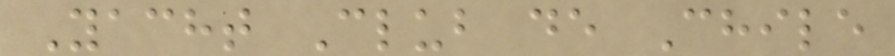Yacht Club de Chile
